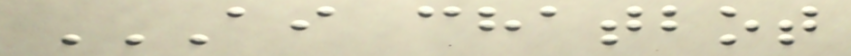AI CHATBOT
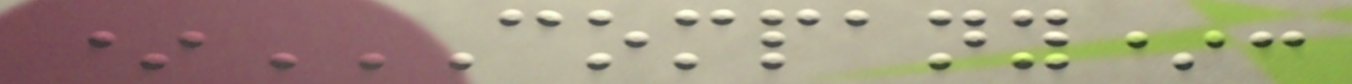*COMPANY*:
